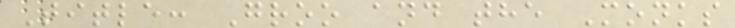Title: Groo and the Monks
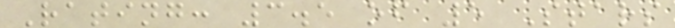Rating: 3.5 of 5 Stars
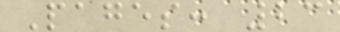Pages: 23
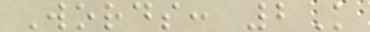Words: 2K
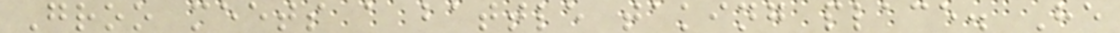Groo meets a battle taking place. He
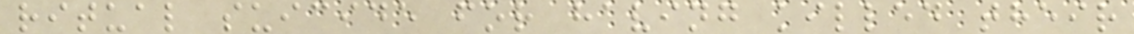ritual suicide for having killed their
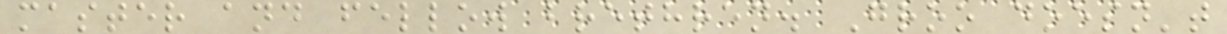master and fellow brethren. Groo doesn't
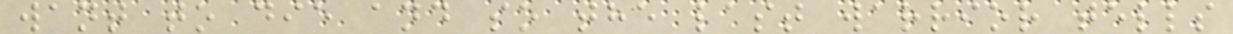want to die and so the last warrior tells
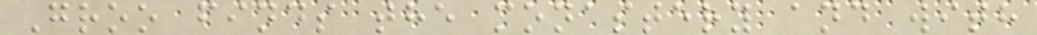Groo finds the monastery and with
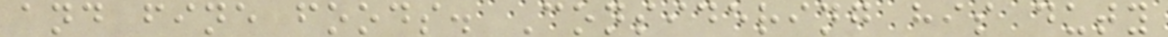and fine foods. Considering his duty
